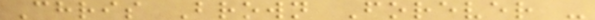Chris Brown Forever -
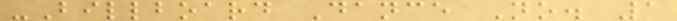-Billboard Dance No. 1
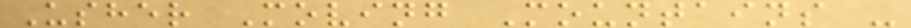Usher Moving Mountains -
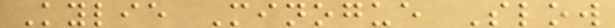Kylie Minogue Slow
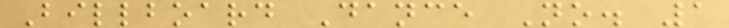Billboard Dance No. 1
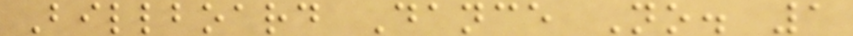Billboard Dance No. 1
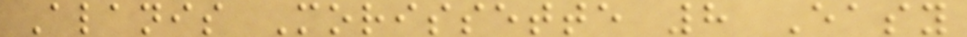Alanis Morissette 8 Easy
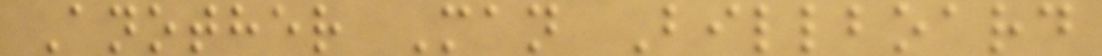Another Man Billboard
